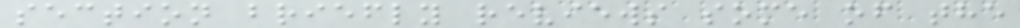section briefly reviews some of the
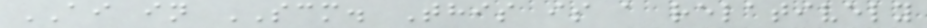AI in SCM. This is a relatively
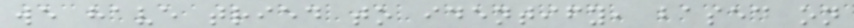we have tried to identify, based on
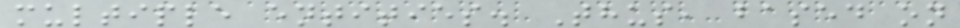multiple entities. Thus, based on
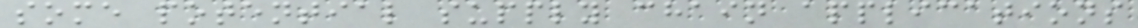some potential supply chain applications
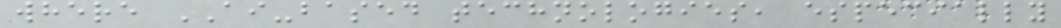where AI-based technologies, especially
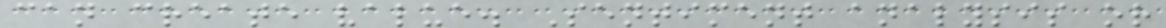can create value. Sentiment analysis or
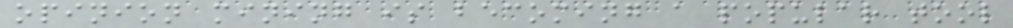opinion mining is becoming a popular tool
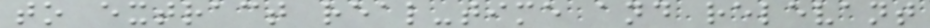to extract real-time and relevant
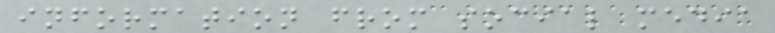information from social media
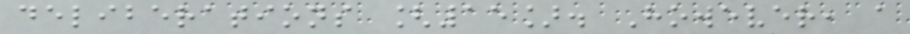deliberations [15]. However, a
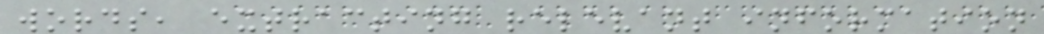words, extracting relevant information
